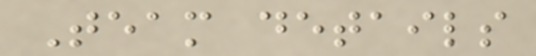Team details
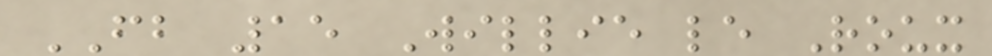FB 15 Willie le Roux
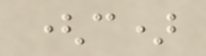(c)
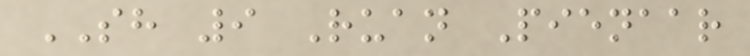SH 9 Ruan Pienaar
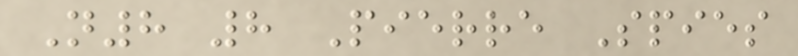N8 8 Pierre Spies
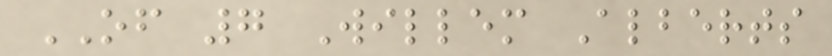OF 7 Willem Alberts
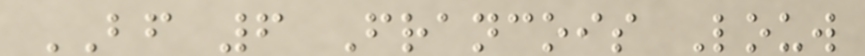BF 6 Francois Louw
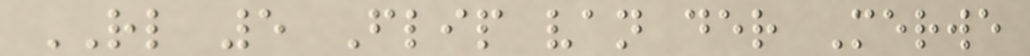RL 5 Flip van der Merwe
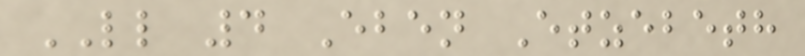LL 4 Eben Etzebeth
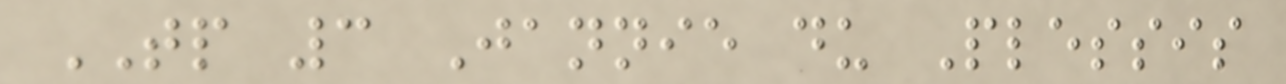TP 3 Jannie du Plessis
